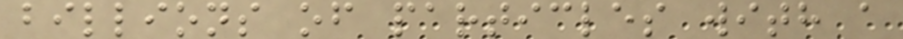billions of particles with a
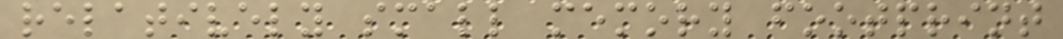relatively small memory footprint
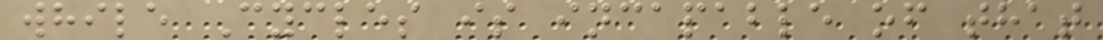while Cycles is incapable of that
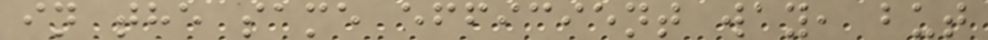in the same efficient way, but
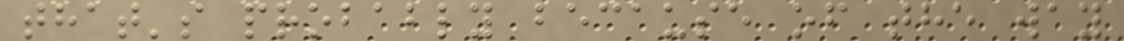that's probably because of the way
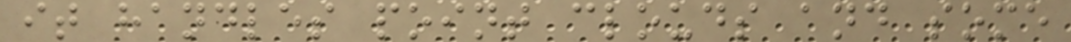it handles point clouds and some
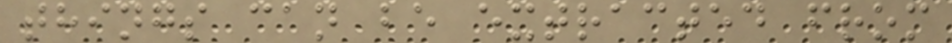things can be extracted from
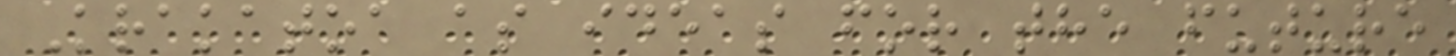Krakatoa as ideas for the future
